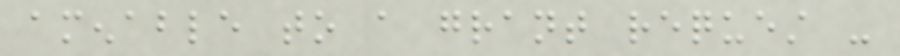amenable to a grant request -
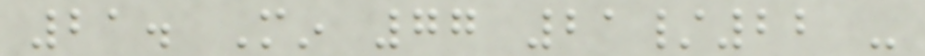21. Min 77 21/22 -
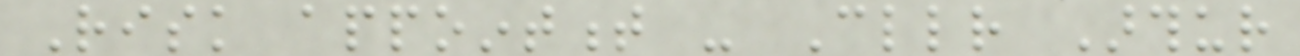Risk appointment - Cllr Arthur
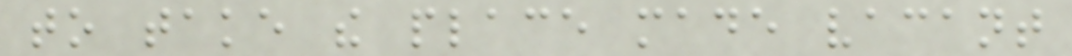to take the place made vacant
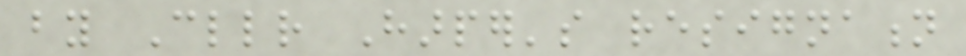by Cllr Harper's resignation
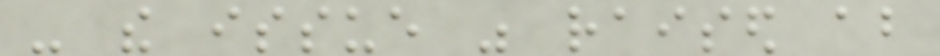- the issue was raised about
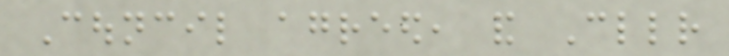Council agreed, and Cllr
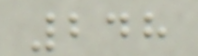248
